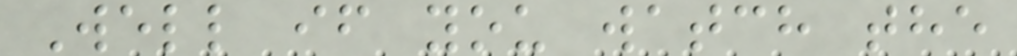Well if you watch the
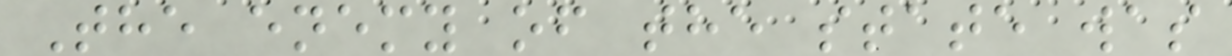The enemy of the state was
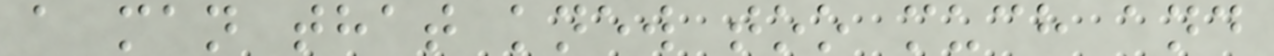a man that knew too much and
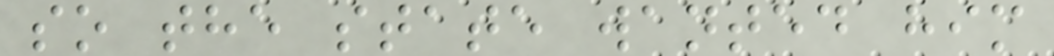so the state wanted him
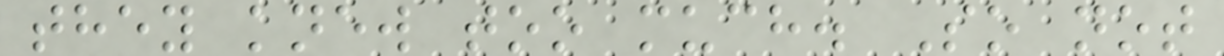they knew too much. So not
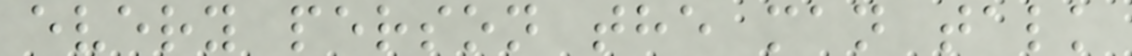every person the man talk
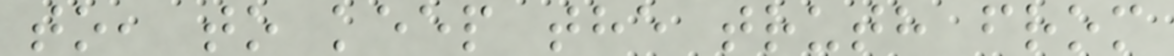to, to keep the truth from
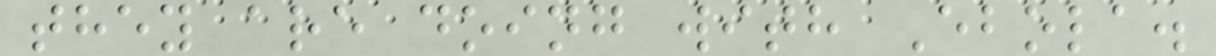they are doing with Ebola.
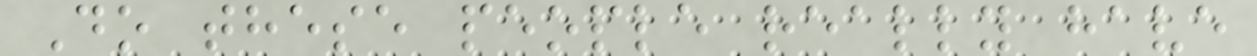Do these people really have
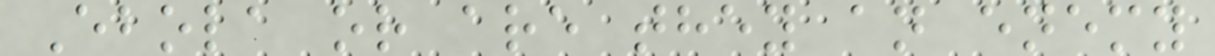Ebola or are they an enemy
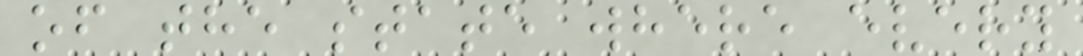of the state where every
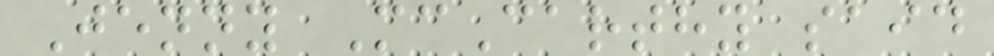Jenny McCarthy said
